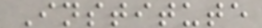Institute
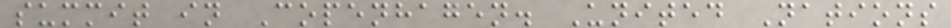summit in Copenhagen. United Nations
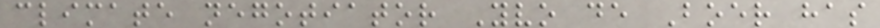climate negotiator Yvo de Boer has
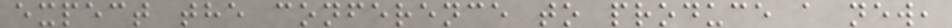expect the conference to produce a new,
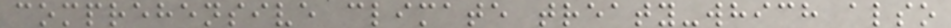comprehensive climate treaty-which also
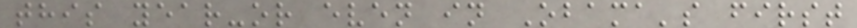this year-or even in Obama's first
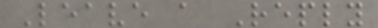Leave a Reply
